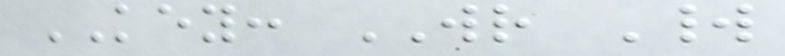KEY: WR World
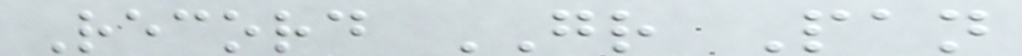Record GR Pan
